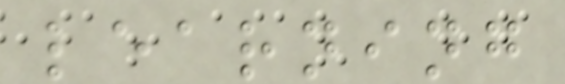learning
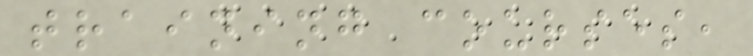training courses,
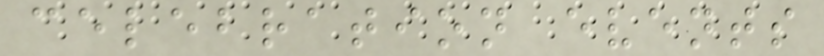celebration events
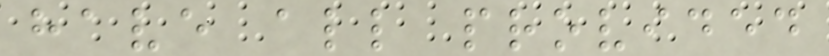have all provided
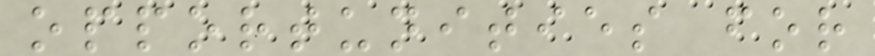opportunities for
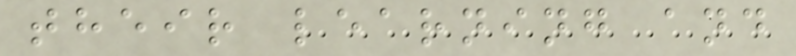their learning and
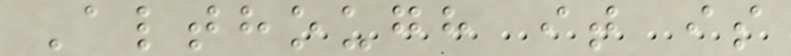Although it is
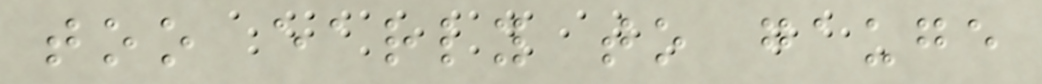too early to gauge
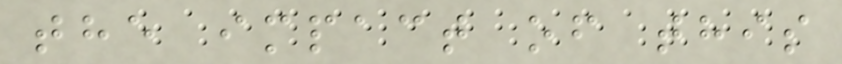the impact of this
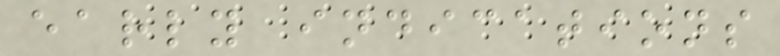early indications
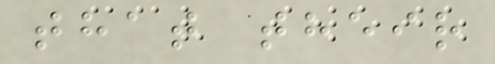that their
